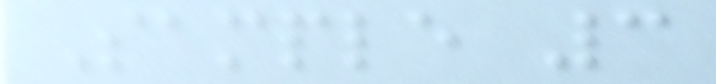Sample 3
